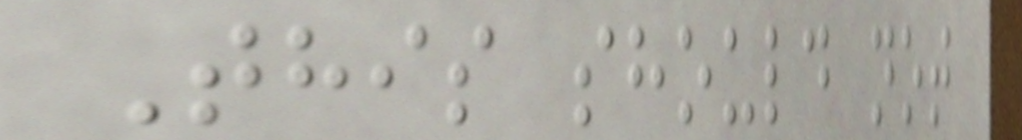This should not
